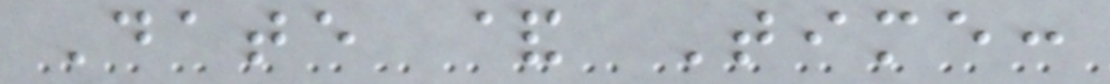Date & Time:
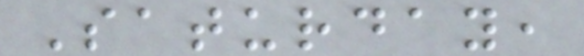Saturday,
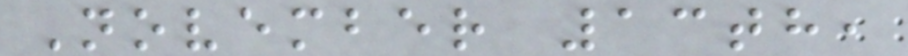November 13th,
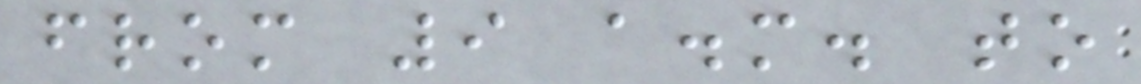from 9 a.m. to
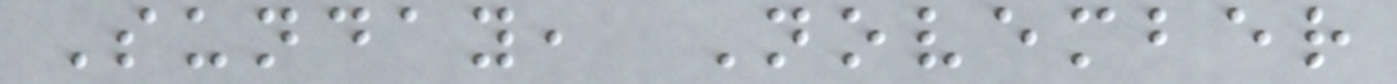Sunday, November
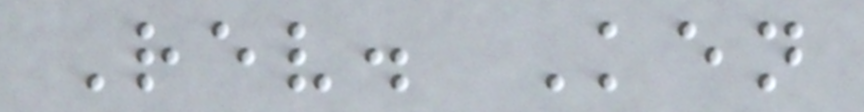Rev. Ken
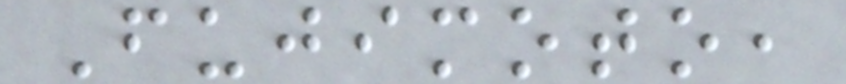Fujimoto,
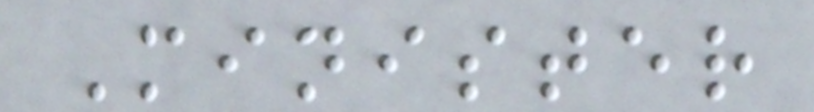Minister
